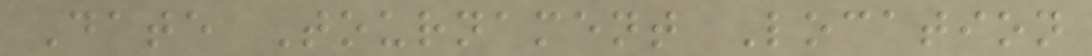Date Tournament Location
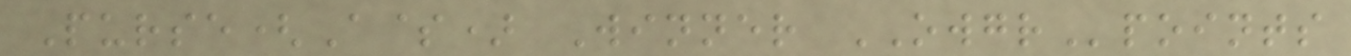Purse(A$) Winner OWGRpoints
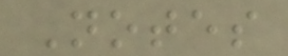Notes
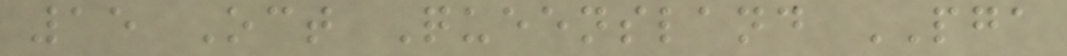15 Oct Queensland PGA
